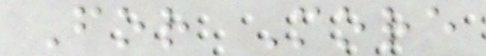For More
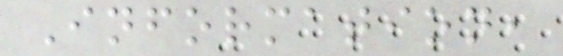Information,
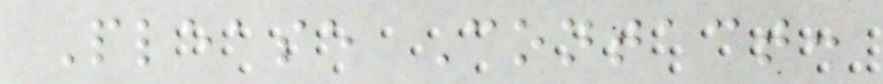Please Contact:
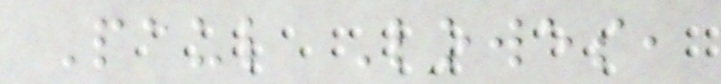Paul Lowes,
